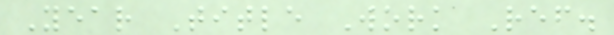Year Title Work Ref.
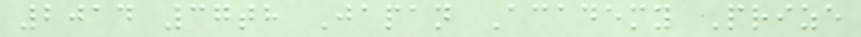2014 37th Japan Academy Prize
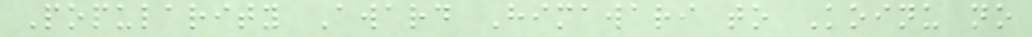Popularity Award Himawari to Koinu no
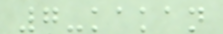7-kakan
